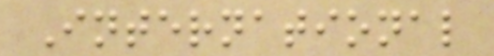International
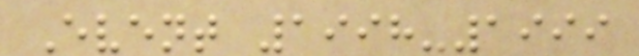Event 1998-1999
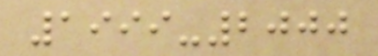1999-2000
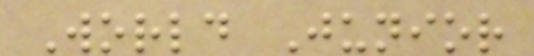World Junior
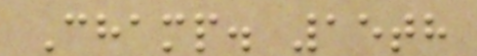Champ. 15th
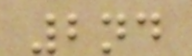2nd
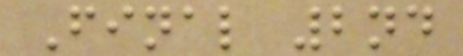Final 2nd
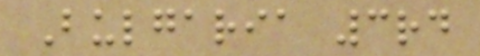Bulgaria 3rd
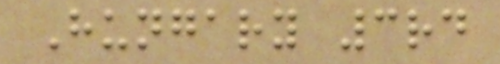Hungary 3rd
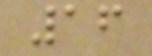16
